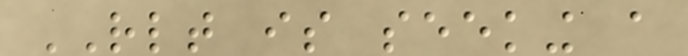RLT is seeking a
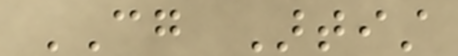CG Artist
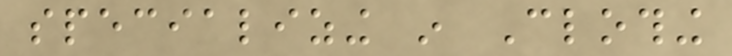specializing in Clothing
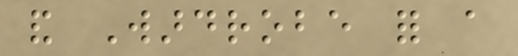and Wardrobe for a
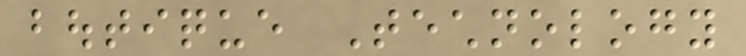boutique Technology
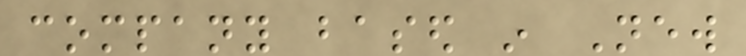company based in New
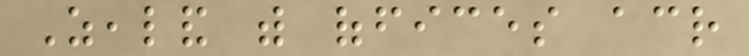Zealand with offices across
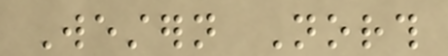Western North
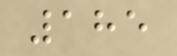185
